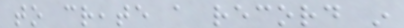to create a record in
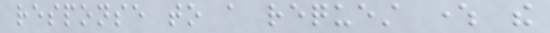response to a request where the
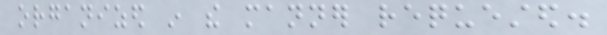organized in the manner requested.
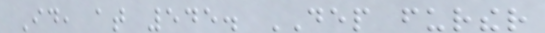Id, at 545. DEP further
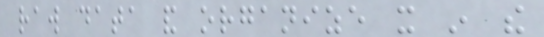raw data and organize it in the
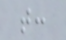that:
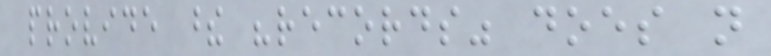provide these "records" does not
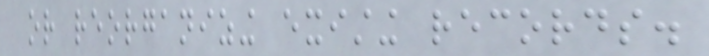or reorganizing existing records.
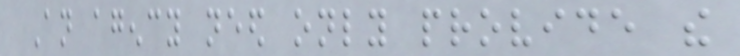An agency need only provide the
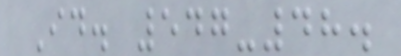Id. 547-48.
